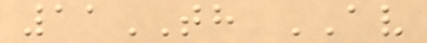11TH AV
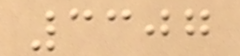3307
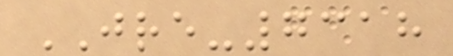JRE-7318
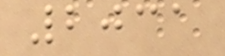2031
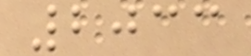2033
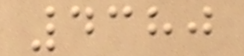4380
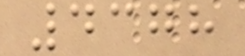4378
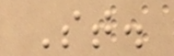St.
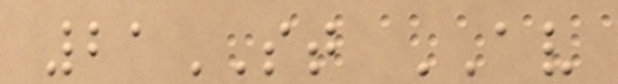21ST AV
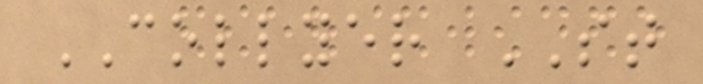COLLYER ST
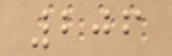206
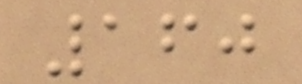160
